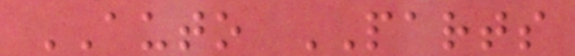AUTO PARTS
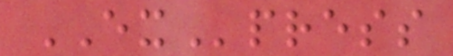EXpress
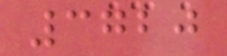3720
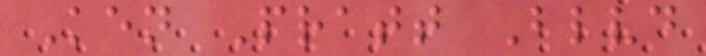Ken Pratt Blvd
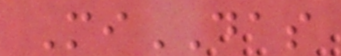MiDAS
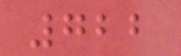722
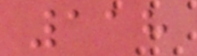118
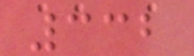332
